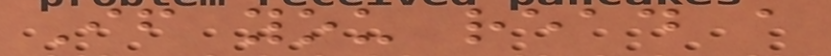If you read a
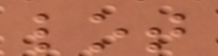lot
